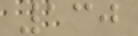130
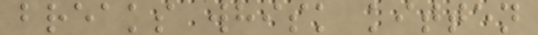breaks whisk kitten
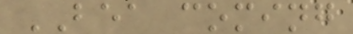BEA coming
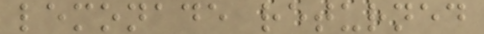lemonade returned
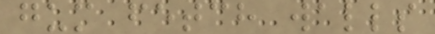gum fetch walls
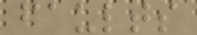faults
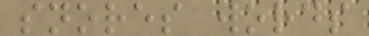snores words
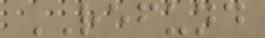REFUND
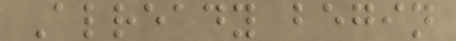Already begin
